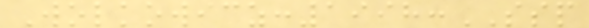Wolkowicz:1998:SSP
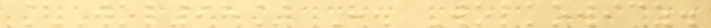[Wol98] H. Wolkowicz.
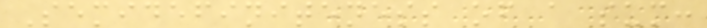Semidefiniteness of a sum:
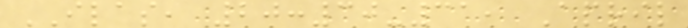ILAS, 20:30-31, April
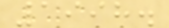1998.
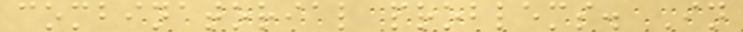combinatorial problems. In
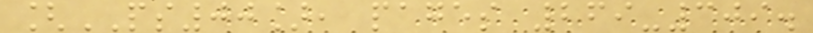[PS00], pages 269-309.
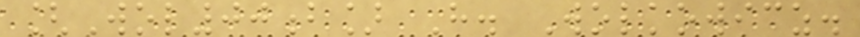[Wol00b] H. Wolkowicz.
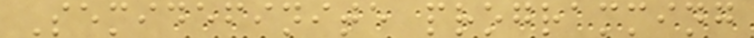Semidefinite programming
